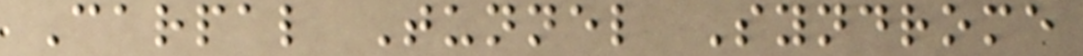Carpal Tunnel Syndrome
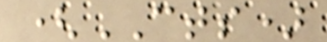(CTS)
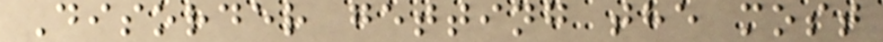Disorder getting the most
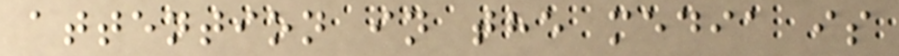attention in the media is
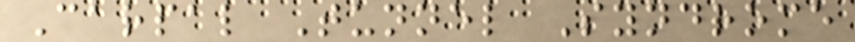Carpal Tunnel Syndrome
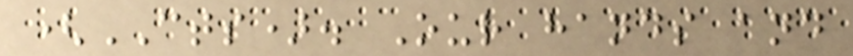(CTS). Our hands and
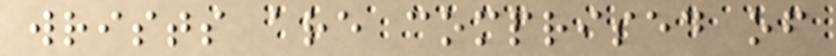wrists are comprised of
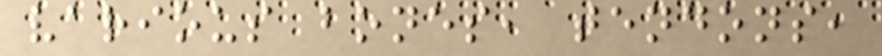various bones, tendons,
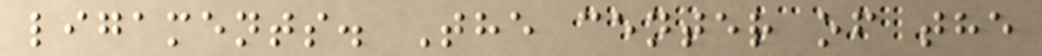ligaments. The center of the
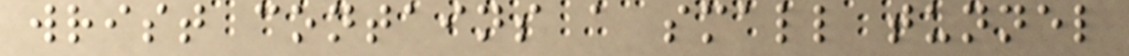wrist contains a small tunnel
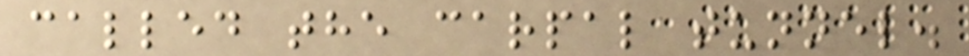called the carpal tunnel.
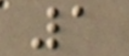1
